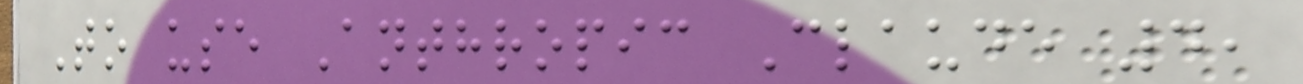To use Anthropic Claude 4,
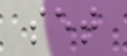set
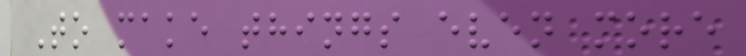To make things even more
